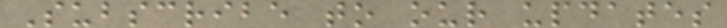Subscribe to our updates
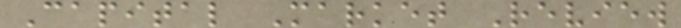Capital Market Review
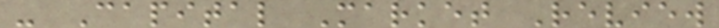- Capital Market Review
